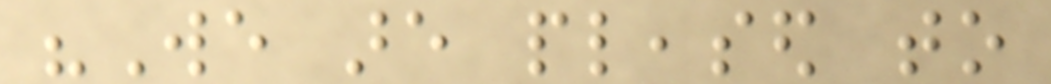"We are pleased to
